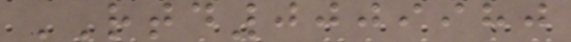RTD0009980
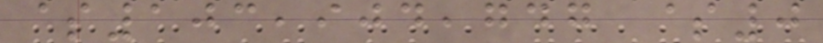$103,904,747 $0
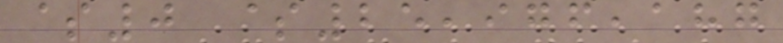$0 $25,976,187
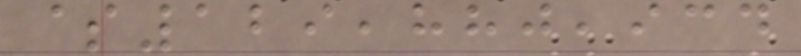$129,880,934
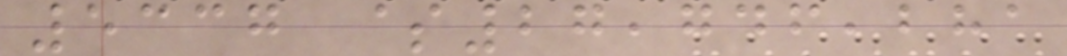5337 $27,746,281
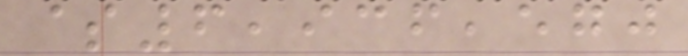$6,936,570
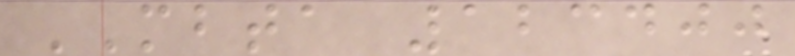MBTA 123400
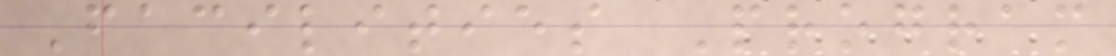Facilities Program
